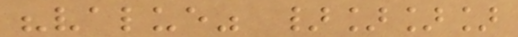"value" }]]]
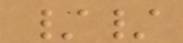//
